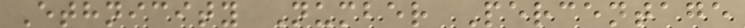Ethnicity Number Percentage
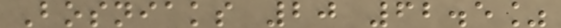Bosniaks 20 62.5%
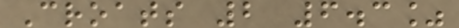Croats 2 6.3%
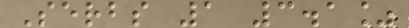Serbs 1 3.1%
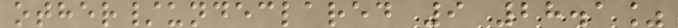other/undeclared 9 28.1%
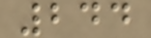244
